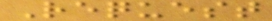Request
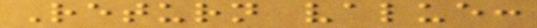Return value:
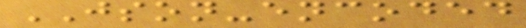JSON-encoded
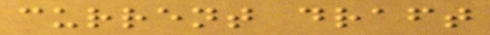current draft
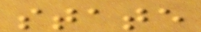state
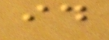id
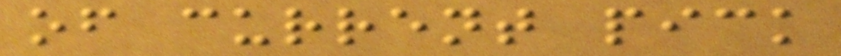of current pick
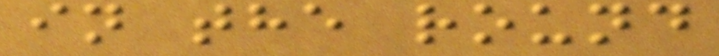in the round
